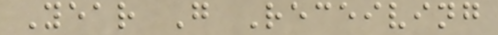Year G Receiving
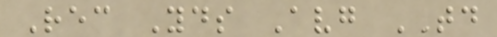Rec Yds Avg TD
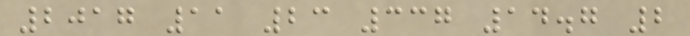2017 11 23 337 14.7 2
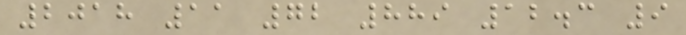2018 11 72 889 12.3 9
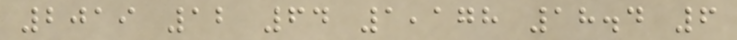2019 12 64 1,178 18.4 6
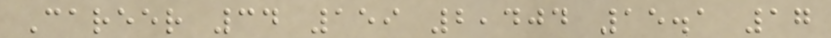Career 34 159 2,404 15.1 17
